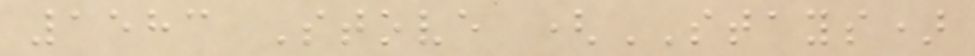1583 Stove (STAYS)
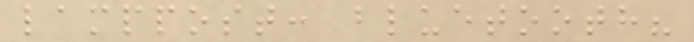lamppost: bluetooth?
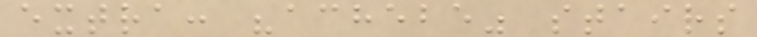extra: "achebe" stairs
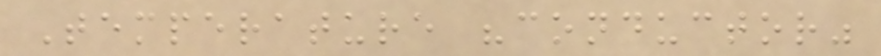Temperature "conductor"
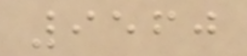9560
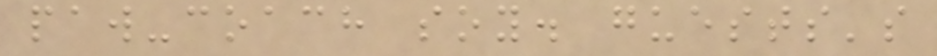paw-coach soy. guests's
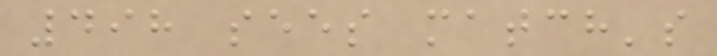498 sees match's
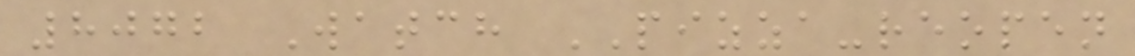8072 Watch PIZZA-reopen
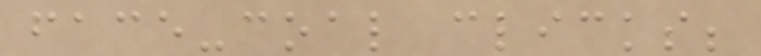face-coal clicks;
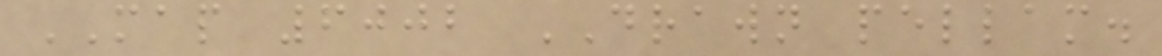MAP 6002 DRAWN pellam.
